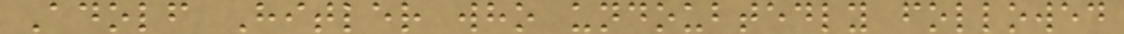Adolf Hitler who undoubtedly followed
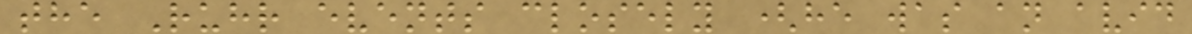the Ruhr events closely (he was an avid
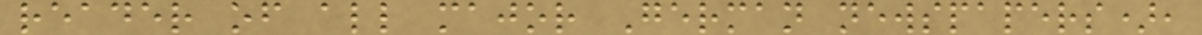reader of all major German newspapers),
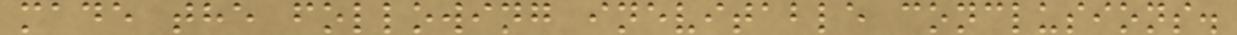made the following inevitable conclusions.
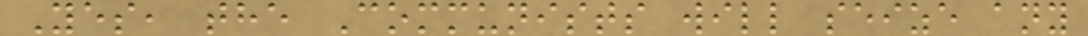Yes, the Communists will seize any
